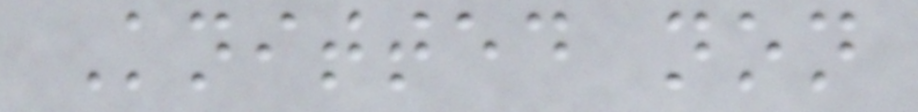Knitted non
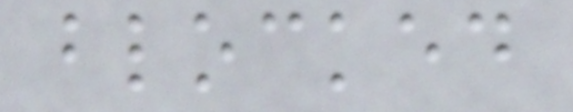blocked
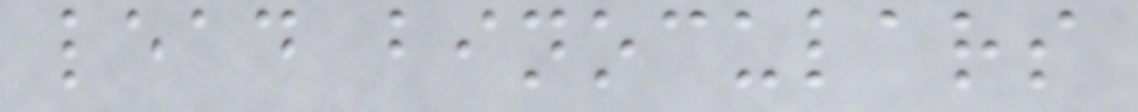lead binoculars
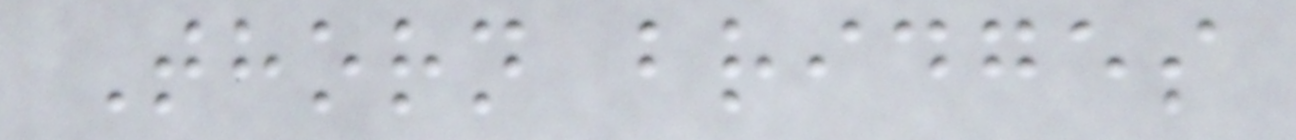Thorn bridges
